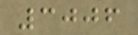3006
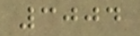3004
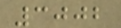3002
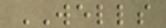WELLS
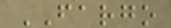FARGO
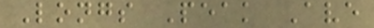Longs Peak Ave
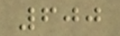600
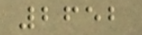2652
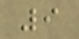9
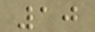10
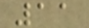11
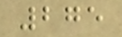275
